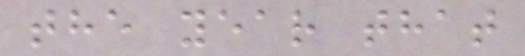the year that
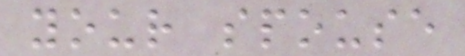your spouse
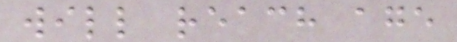will reach age
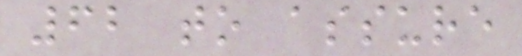62 to assure
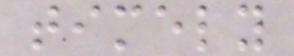timely
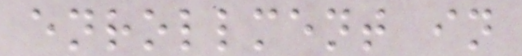enrollment in
